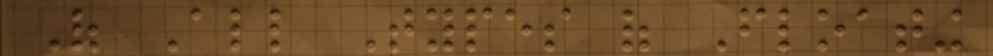Of All Types of Floating
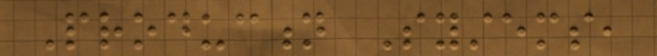Production Systems,
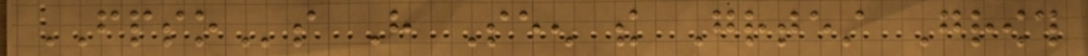FPSOs Have Seen the Greatest Growth
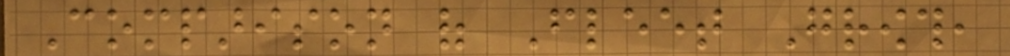Comparison of Fleet Growth,
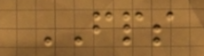FPS
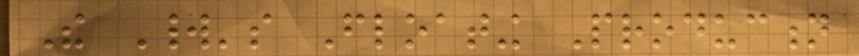The World's Floating Production
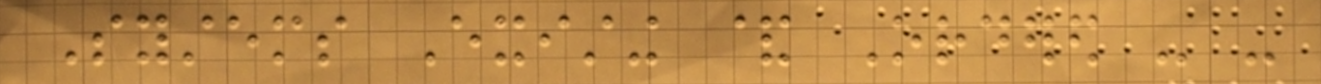Systems Existing & Ordered - -
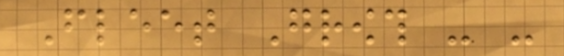Fleet Growth - -
